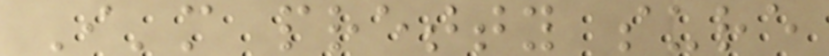I'm pretty sure
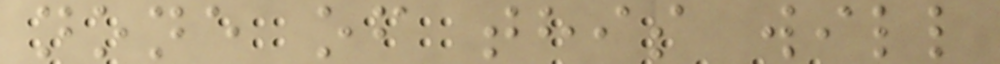none of this will
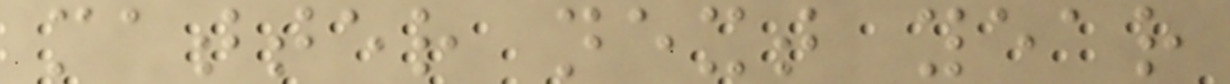matter next year
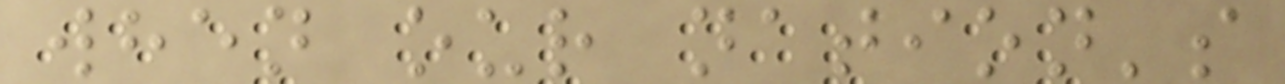when our nation's
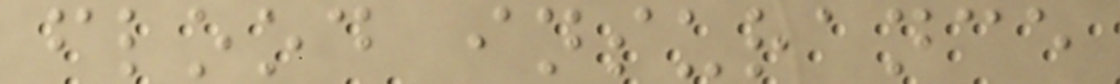flood insurance
